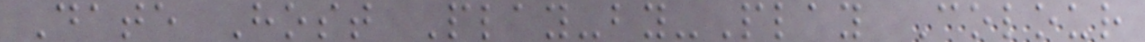Date Host Play-by-Play Colour
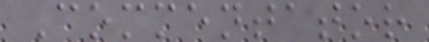Commentator
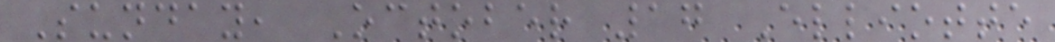Sunday, October 17 Elliotte
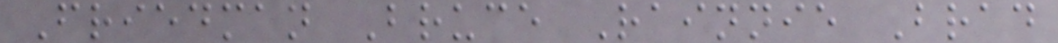Friedman Bruce Rainnie Brad
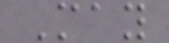May
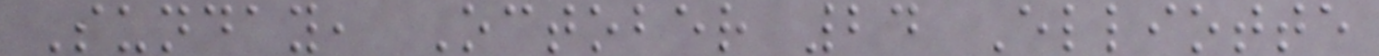Sunday, October 24 Elliotte
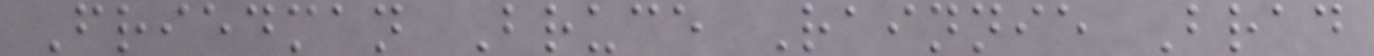Friedman Bruce Rainnie Brad
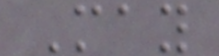May
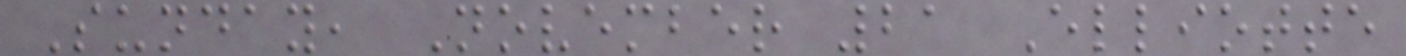Sunday, November 21 Elliotte
